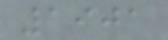1901
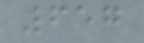657
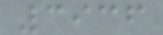3936
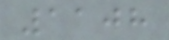1108
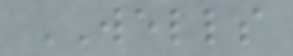WELLS
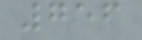756
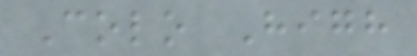Colo High
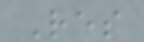Res
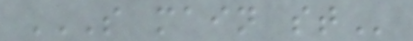S MAIN ST
